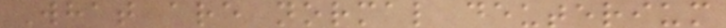What are normal deuterium
